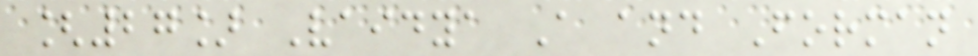[27] Vaidya A and Forman
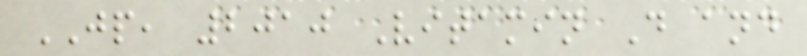JP, 2010 Vitamin D and
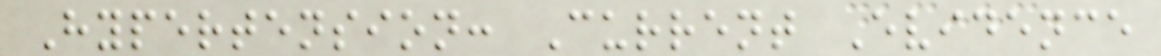Hypertension: Current Evidence
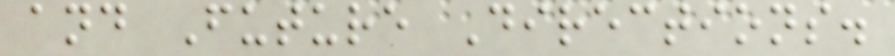and Future Directions.
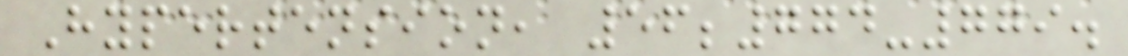Hypertension, 56;774-779.
